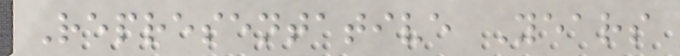Representative Years
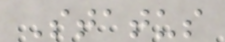Status
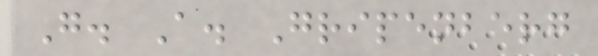G. A. Gripenberg
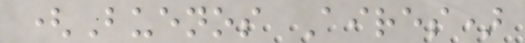(Buenos Aires)
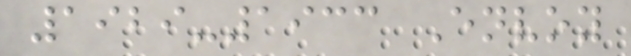1929-1933 Envoy
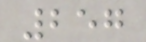257
